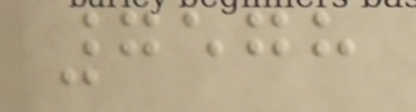7578
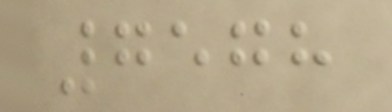7578
